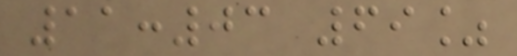11:03 69%
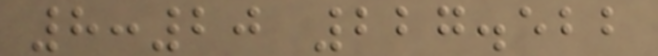8:20 227.522
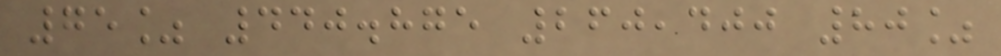75% 440.875 260,400 80%
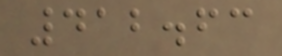412.63
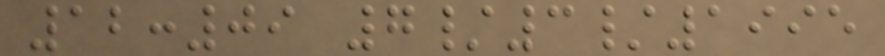12:09 7/3/1995
